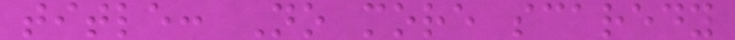title: No more scaredy
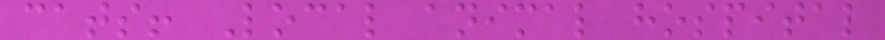cats! Local animal hospital
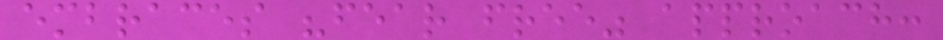embraces "fear free" approach:
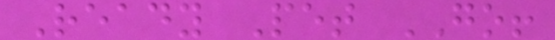Ready Pet GO!
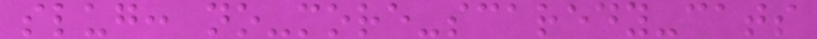slug: no-more-scaredy-cats
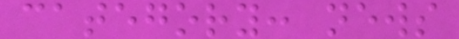category: news
